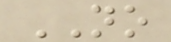NO
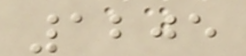1205
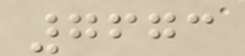7673
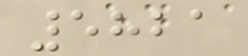5821
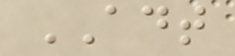ADT
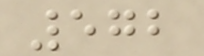572
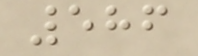586
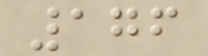176
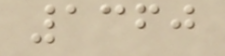1360
